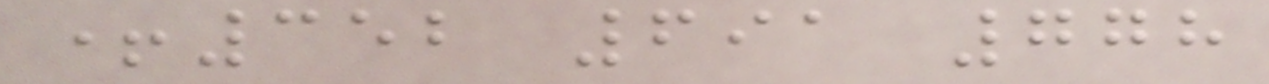+352 691 778
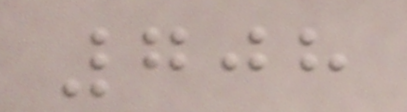708
